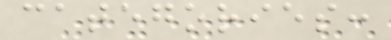categories:
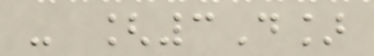- [3D]
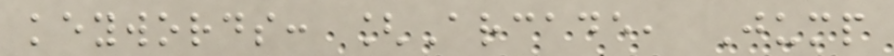keywords: [Arcade, Jump
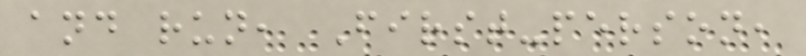and run, First-person,
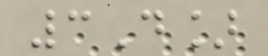3D]
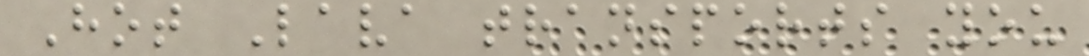Hot Lava transports you
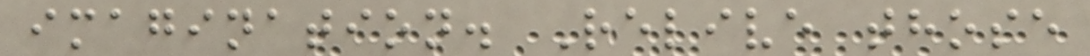imagination. Relive those
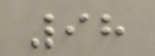98
